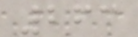263
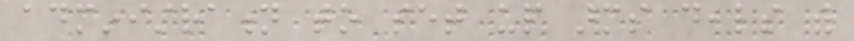administration to set up arms deals with
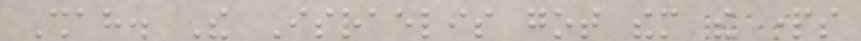Shah. The Israelis got them the parts
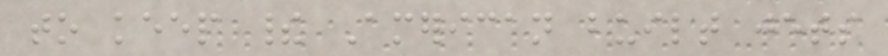to keep their American built jets
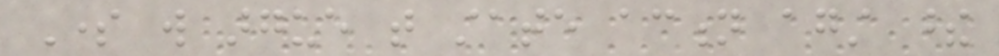Some will argue that state action against these
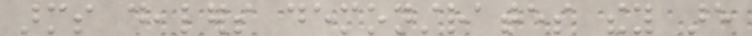arms dealers demonstrates they are
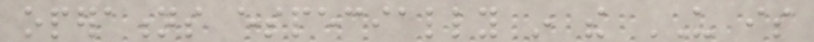operations especially in the US is
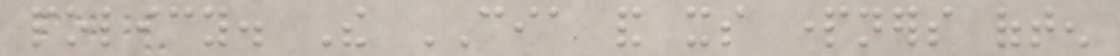policy. The CIA and its partners often
